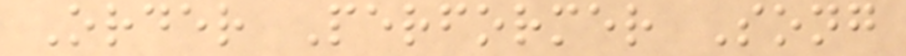Order Performer Song
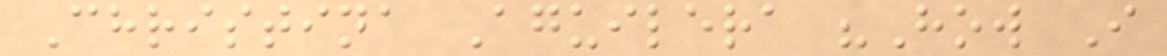Christina Aguilera "How I
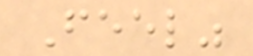Feel"
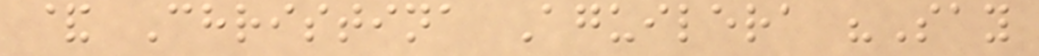& Christina Aguilera "Say
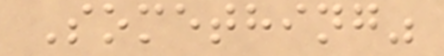Something"
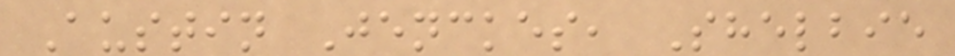Austin Jenckes, Shelbie
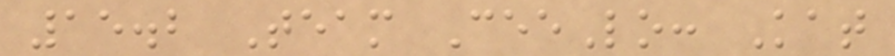15.2 Team CeeLo: Kat
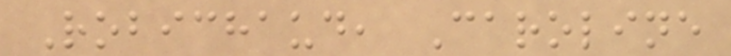Robichaud, Caroline
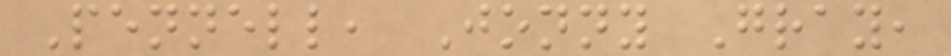Pennell, Jonny Gray,
